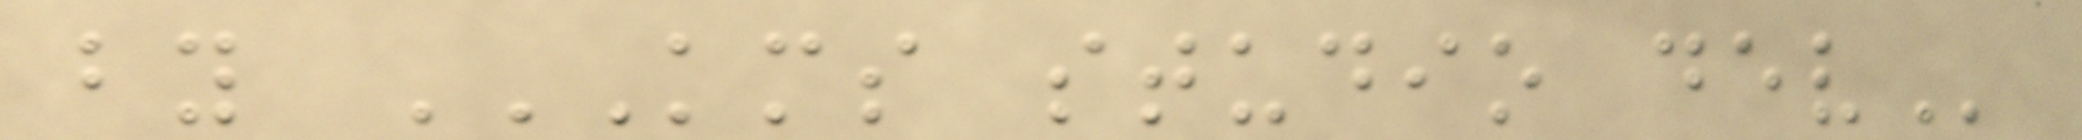by KMS STUDIO DEV
